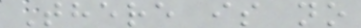There is no
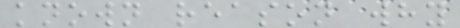known reason why
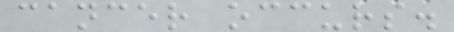cancer occurs.
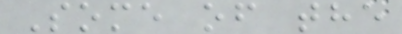Some of the
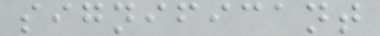significant
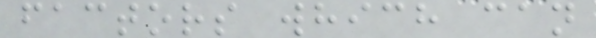factors which can
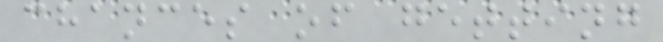chances of getting
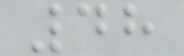48
